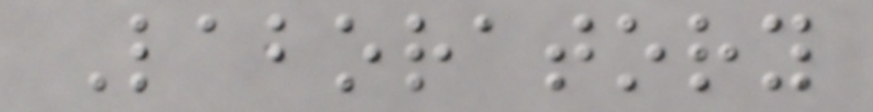Laboratory
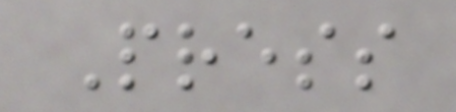Press
